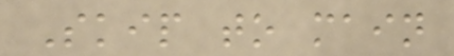Skip to main
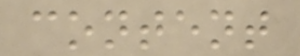content
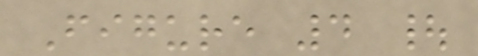Figure 4 |
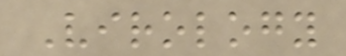Virology
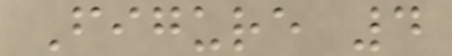Figure 4
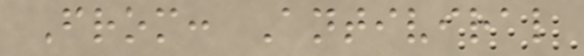From: Antiviral
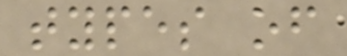types of
